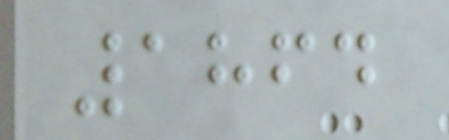1864
